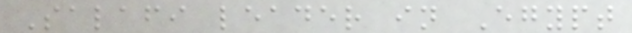Salafi leader in Egypt
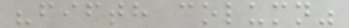"fifth column"
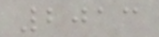2013
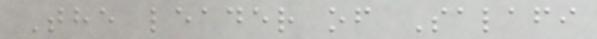The leader of Salafi
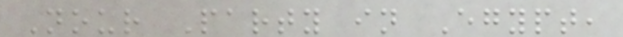Nour Party in Egypt,
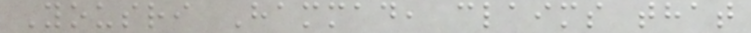Yousri Hammad, claims that
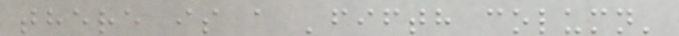there is a 'fifth column'
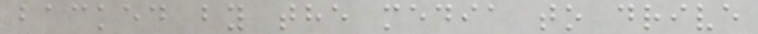backed by the media to drive
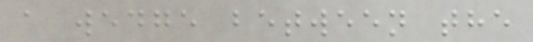a wedge between the
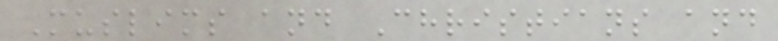Muslims and Christians and
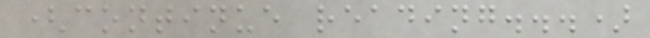(continue reading...)
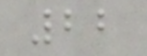22
